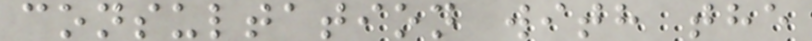consultation with the
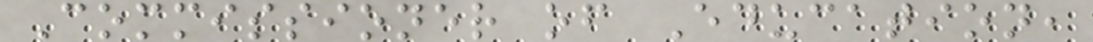Commissioner of Education,
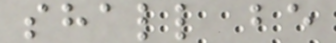shall be
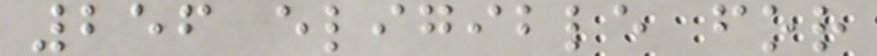256 eligible for
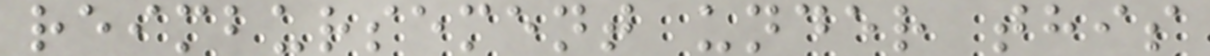reimbursement under this
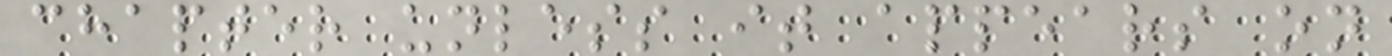chapter unless it appears on
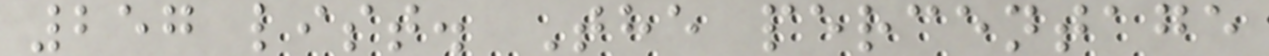257 list. The percentage
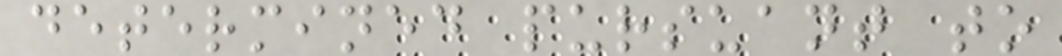determined pursuant to
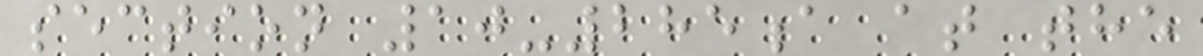section 10-285a at the
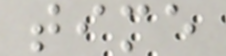time
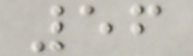56
